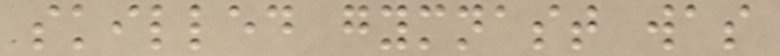skilled gymnast was
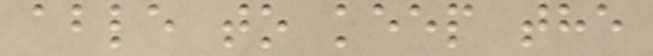able to keep the
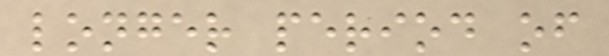longer period of
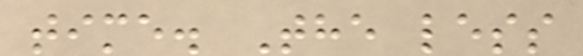time. The less
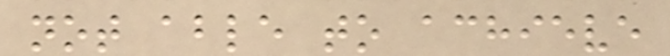not able to achieve
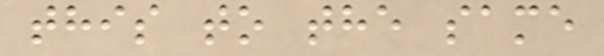this to the same
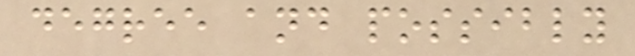degree and possibly
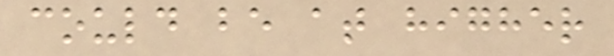could be at higher
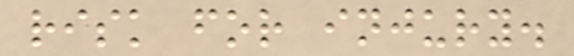risk for injury.
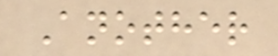Another
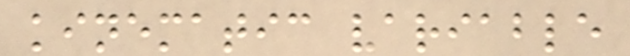kinematic variable
